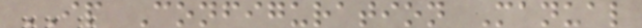IP Configuration Manual
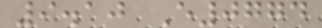9.10 E0774
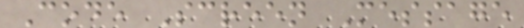Code Screen Message
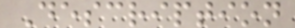Description
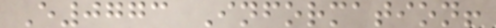E0773 Information!
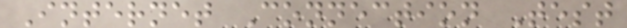Internet Connection Test
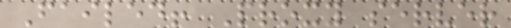Failed! Proxy server
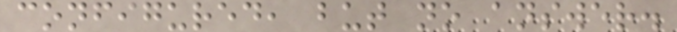configured, but no answer.
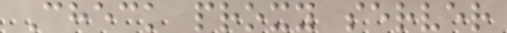Check proxy server
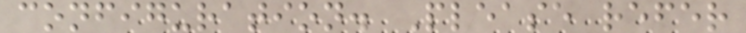configuration. Please refer
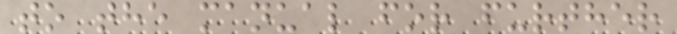to the manual for further
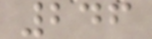246
